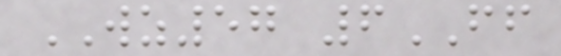WZ57 6FF
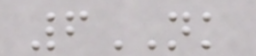6NK
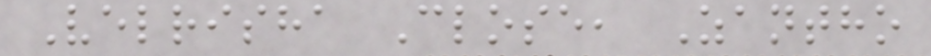Velrisha Close, Zantho
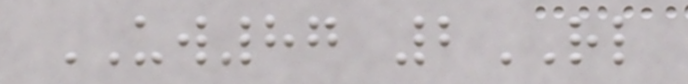UW87 2RL
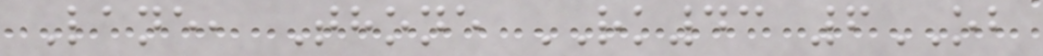Lane, Thone RK43 6OB
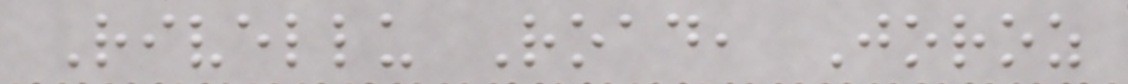Rivellu Road, Joroz
